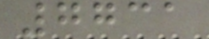7731
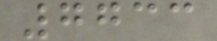7733
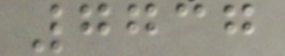7737
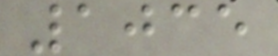1035
